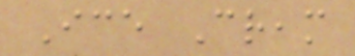Ice Cream
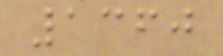1360
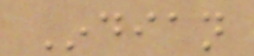Indian
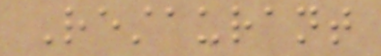Restaurant
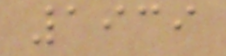1939
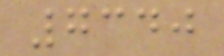7340
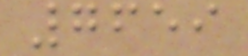7659
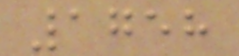1758
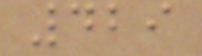429
